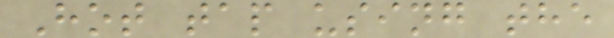Hot tap using the
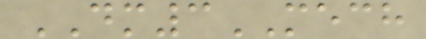DM3MECH
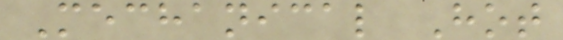Mechanical Hot
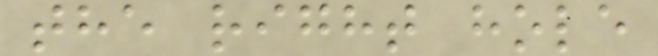the right hole
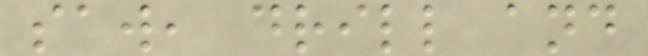saw, drill and
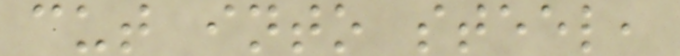cut into steel,
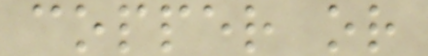copper or
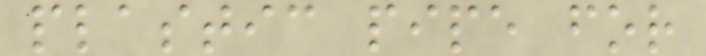plastic pipe for
